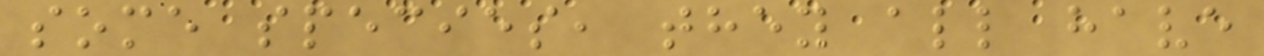some species, they all have
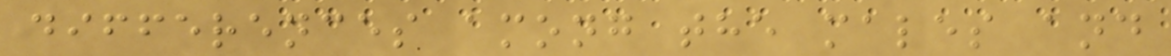differences among the males and
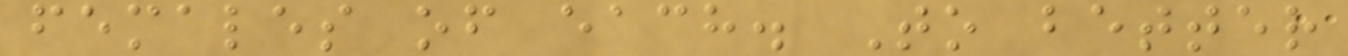females of each. To better
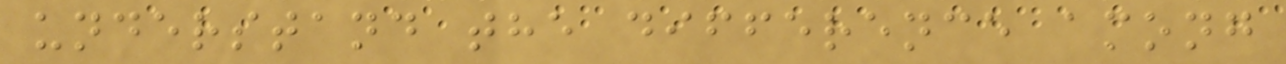understand the difference among
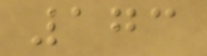173
